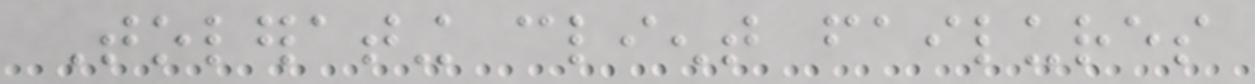Tolerating client failures
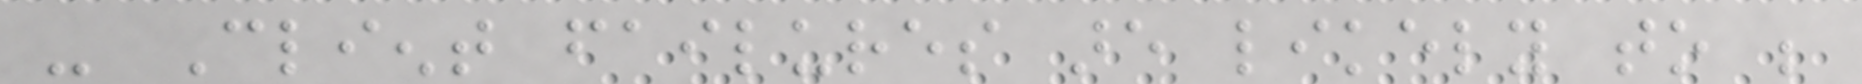- Client failures are likely to be
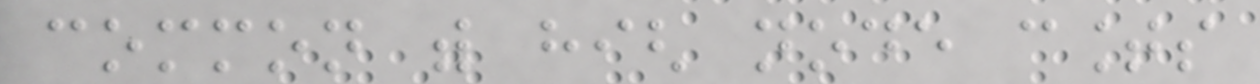common with high node counts
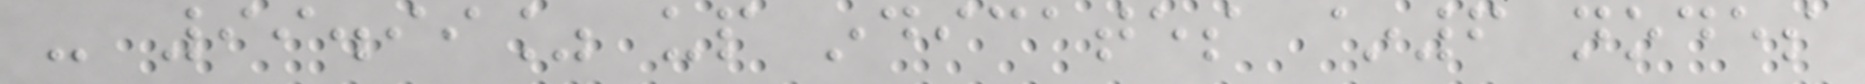- 99.99% up indicates ~6 nodes
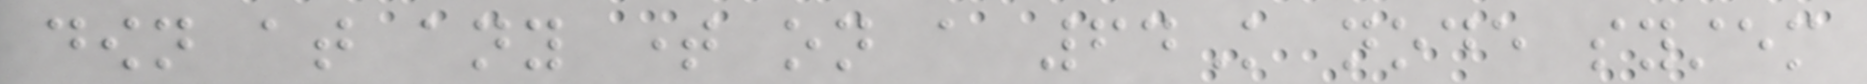down at any time on a 64K node system
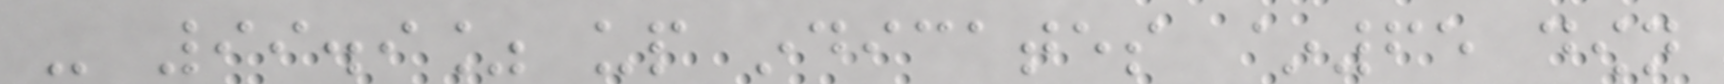- 99.9% up indicates ~65 down
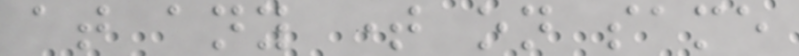at any time on same
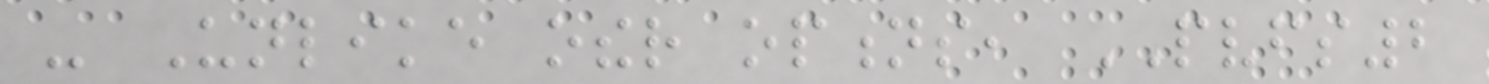- Unlike other options, PVFS2
